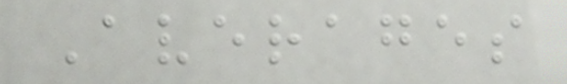Averages
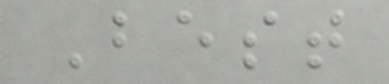Best
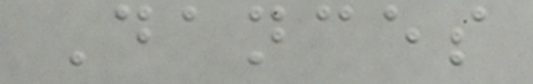Dances
